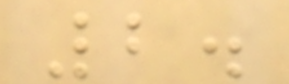2.
